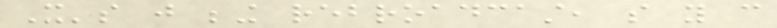It's just being rebroadcast, so you can
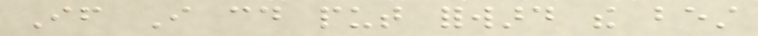If I could put forward the best
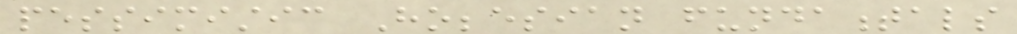pessimistic Hobbesian fundamentals
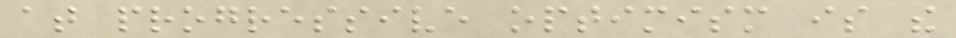at progressive optimism is the
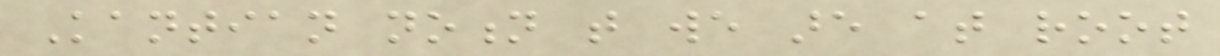Kantian notion that we are at root
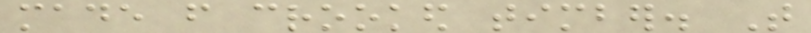made from crooked timber. That
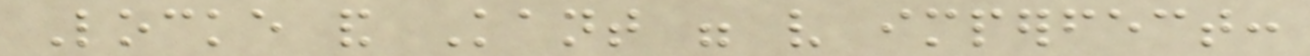Locke and Kant were very imperfect:
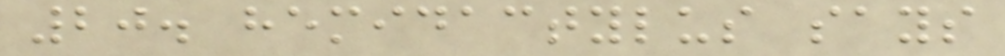20. hemidactylus says
